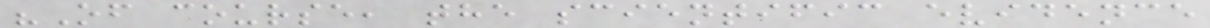"Of course, the scientific evidence
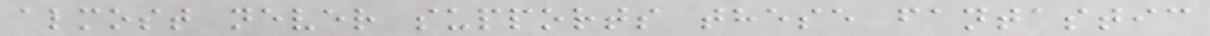almost never supports these fantastic
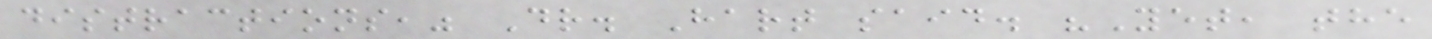distractions," Dr. Hart said. "Yet, the
